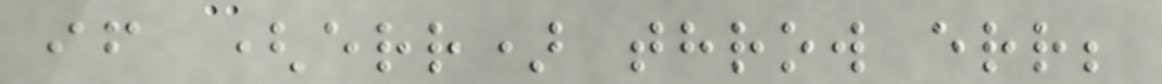if (err) throw err;
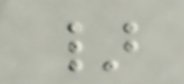}
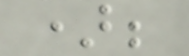);
